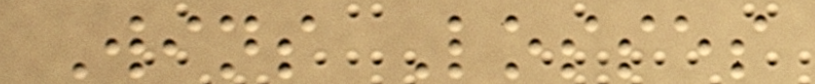Wins Losses
